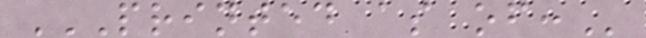PRINTED AS OF:
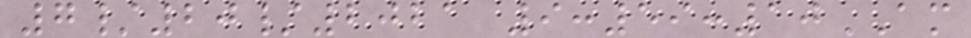7/20/2021 9:59:10AM
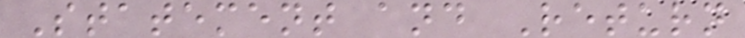Statement and Return
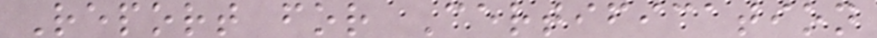Report for Certification
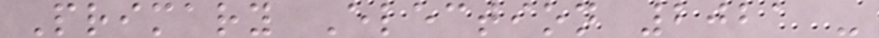Primary Election 2021 -
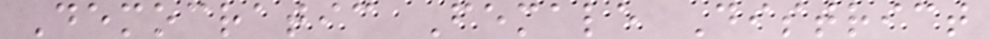Democratic Female District
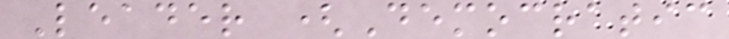Leader (Democratic
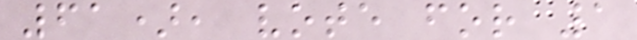61), vote for 1
